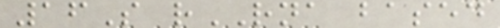16S rRNA based
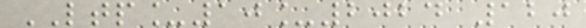LTP_10_2024 120
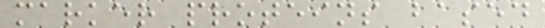marker proteins based
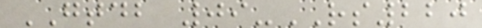GTDB 09-RS220
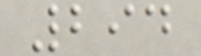294
